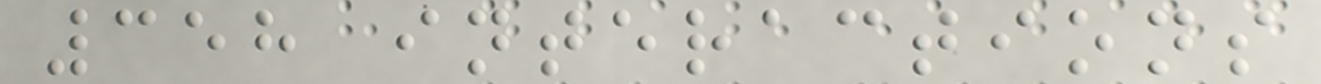358 interactions
